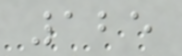125
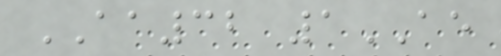AA32 1AE
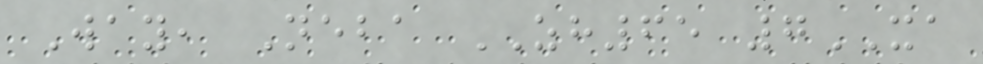Way, Neba ZH65 7XA
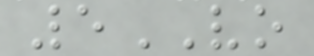5VO
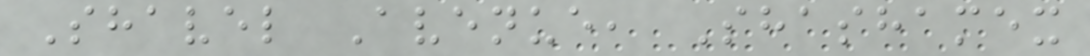Shavel Avenue, Shashamex
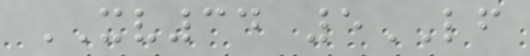XV34 5LF
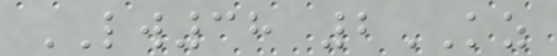LW38 2KZ
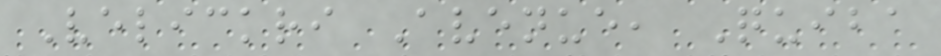Velickri Avenue, Quiba
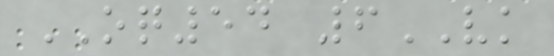OQ54 6VK
